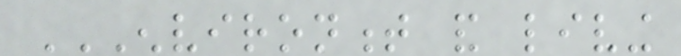ENVIRONMENT AND LIVING
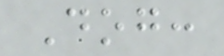Dog:
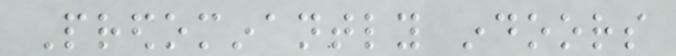Predominantly indoors
